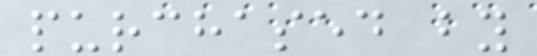purchased by
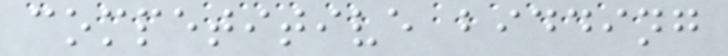competitive bidding
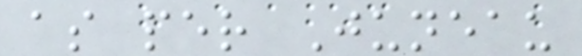as per Juneau
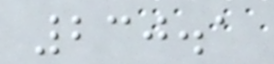230.1
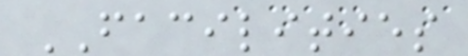FACILITIES
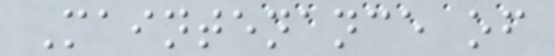Maintenance of
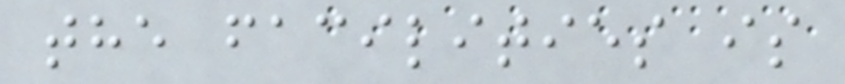the facilities is
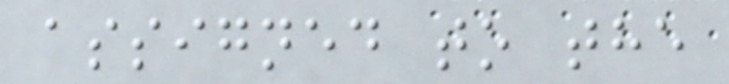assigned to the
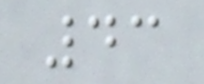43
